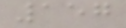157
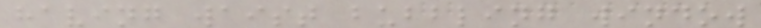having waist bubbling window
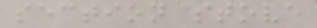section stove
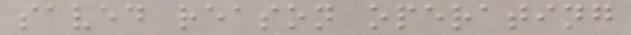saved reason operating
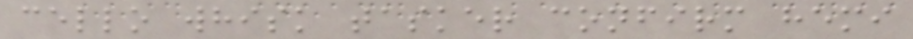cello whisk tasker confirm hemi
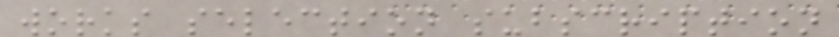works selection subscription
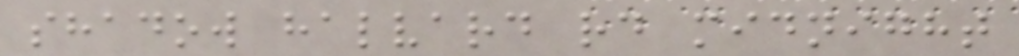shadow halvard rd midnight
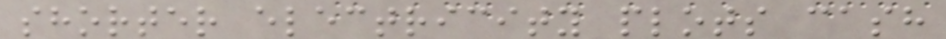shorter electricity plots cash
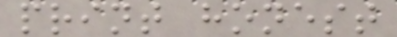print honest
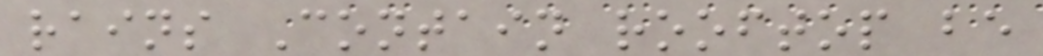rains Contain rooftop be
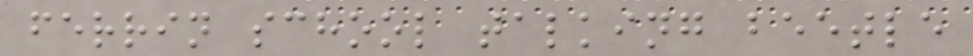ferrin school talking beetle
